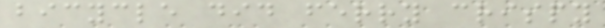bicycle did ferry crispy
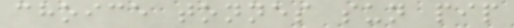choice tonnes sun pip
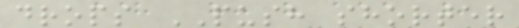drops PUSH shorter
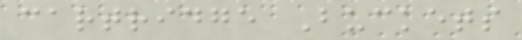cartridge Buckets
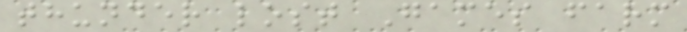thunder lost Games farm
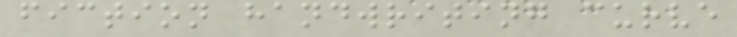fiction handwriting curve
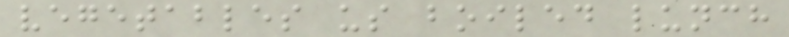vegetables us boiled lunch
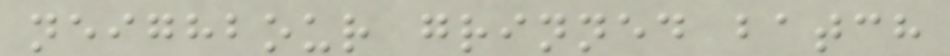neighbour grinned batch
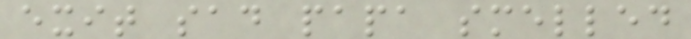exit sad papa smelled
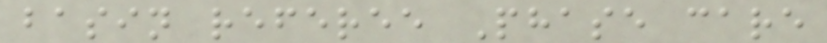basin referee Phase care
